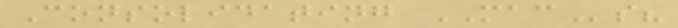Consolidating MACs?
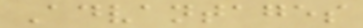Advantages
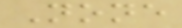None
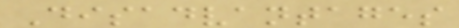Disadvantages
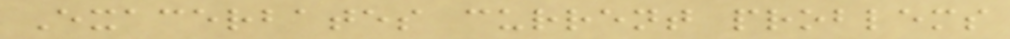Exacerbates current problems
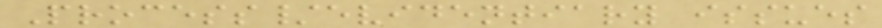Process/evidentiary issues
